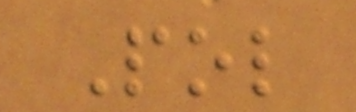Pol
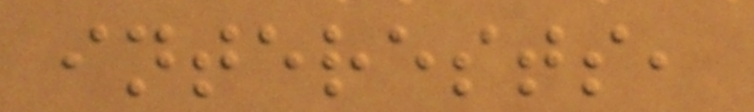interests,
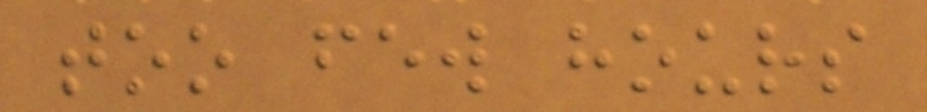too few hours
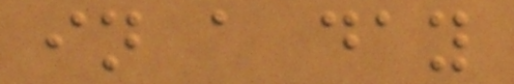in a day
